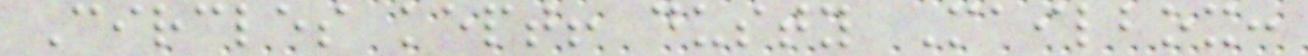Circles kept! dusty Mailbox:
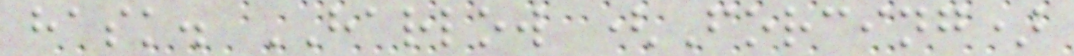hask. HARLOW (Forcing)
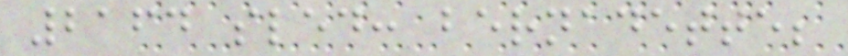2164 sled: bernadette;
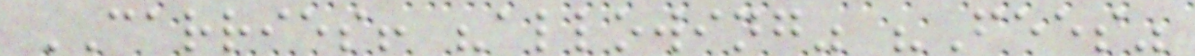CARRIES! "allowing" "Fees"
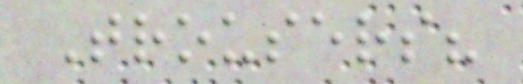Trousers?
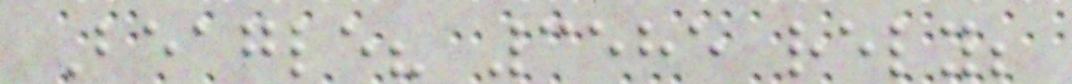Beagle? 3585 rely;
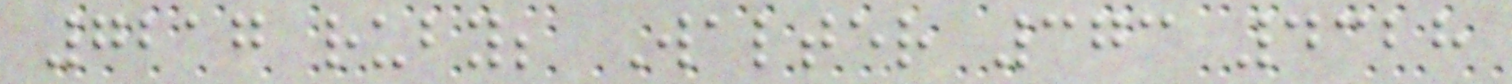7217 ruby; Walter 373 4328
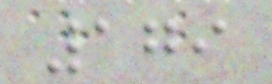179
